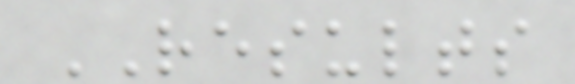RESULTS
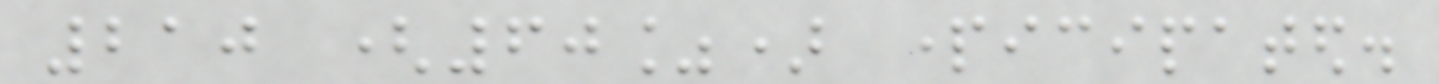210 (60%) participated.
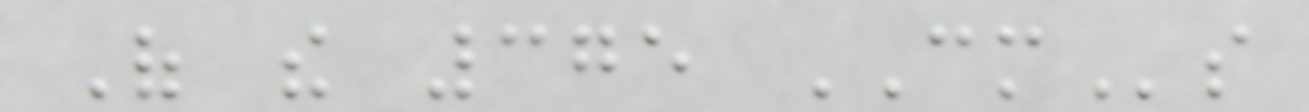Of the 375 CMs
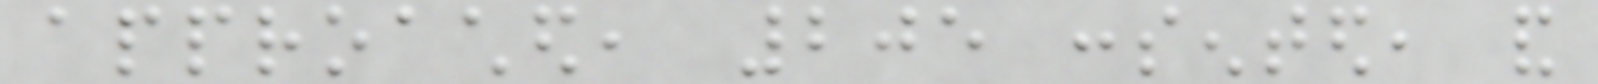approached, 205 consented, and
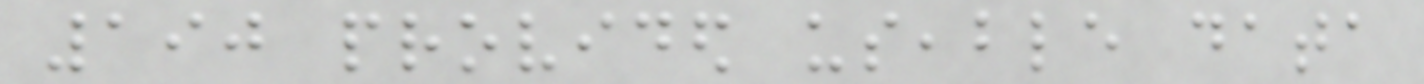190 provided useable data
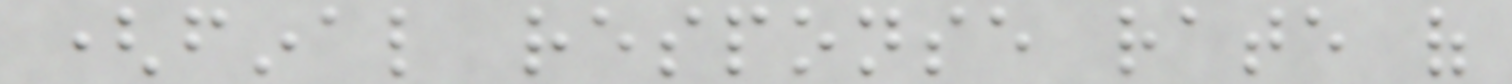(final response rate of
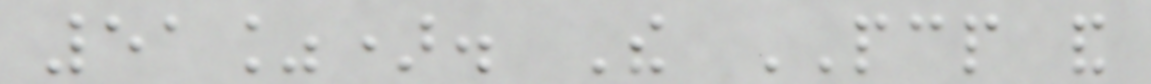51%). The PCP and
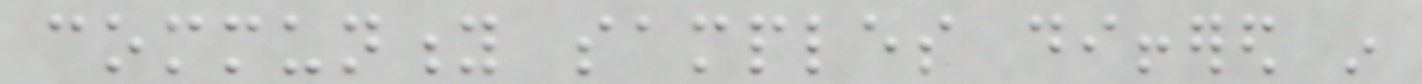community samples differed in
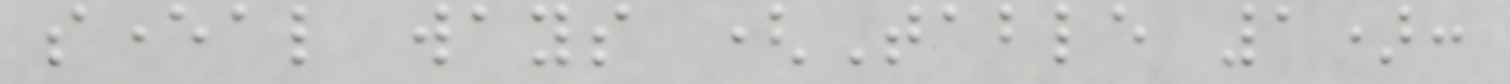several ways (Table 1):
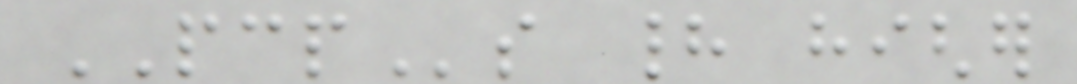PCPs had higher
